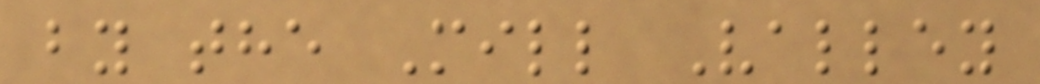by the Mill Valley
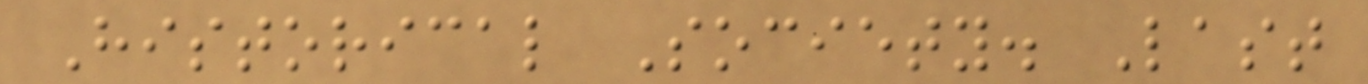Historical Society. Last
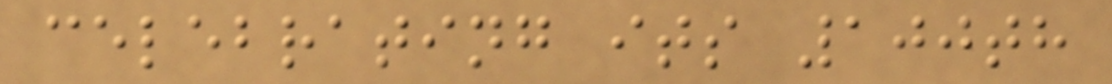celebrating its 100th
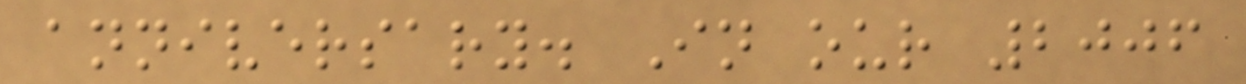anniversary. In our 2006
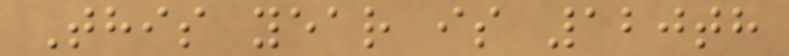This year is 120th
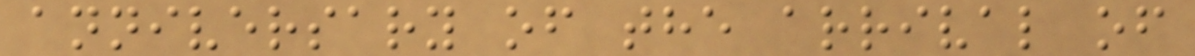anniversary of the arrival of
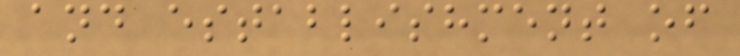and establishment of
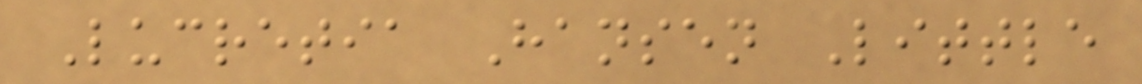Lucretia Hansen Little
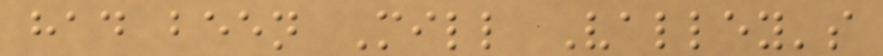had been Mill Valley's
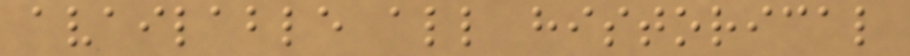available all historical
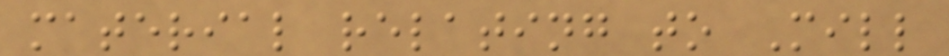material relating to Mill
